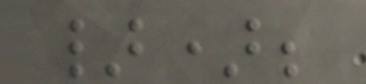});
